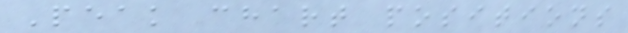Peak chart positions
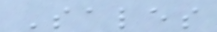Sales
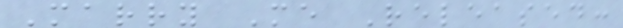Marry Me Released:
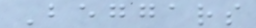Beggars
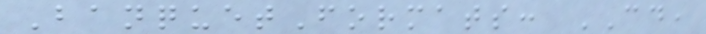BanquetFormats: CD,
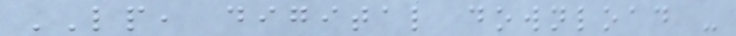LP, digital download -
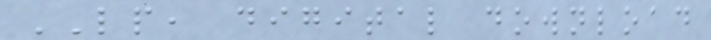LP, digital download
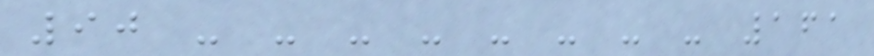90 - - - - - - - - 161
